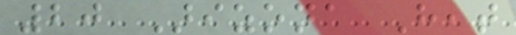20 Arizona Heat
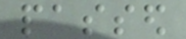passed
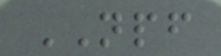NPF
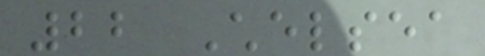22 Chelsea
